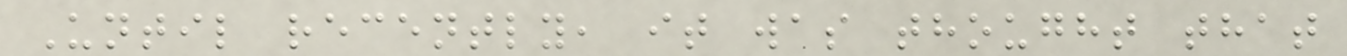Until recently, it was thought that
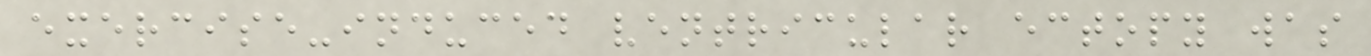exercise-induced ventricular ectopy was
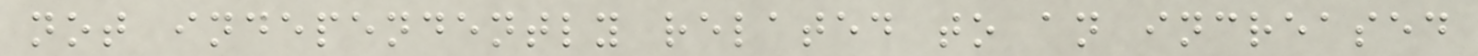not independently related to an increased
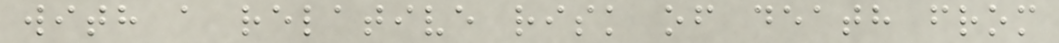with a relative risk of death from
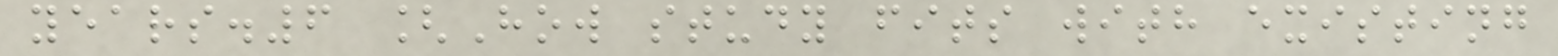years.6 [How study fits with existing
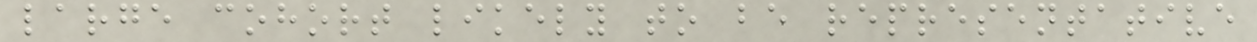large cohort likely to be representative
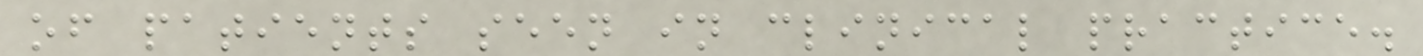of patients seen in clinical practice.
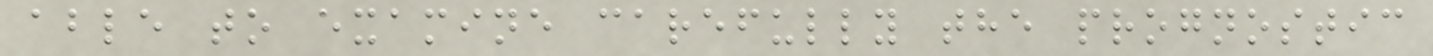able to examine carefully the prognostic
